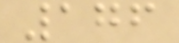176
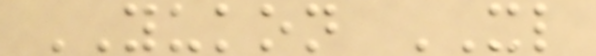YUKON XL
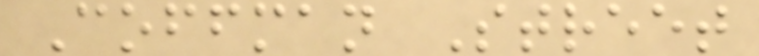Coffman Street
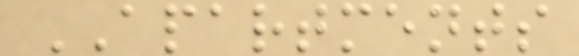APARTMENTS
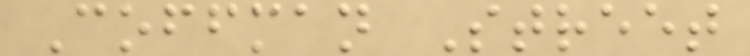Coffman Street
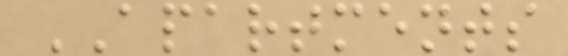APARTMENTS
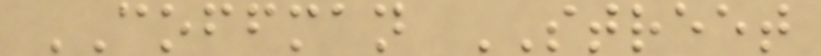COFFMAN STREET
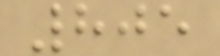805
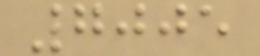7005
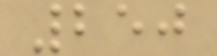250
